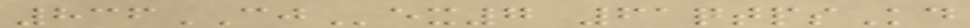836CJex7 61qtpsKd
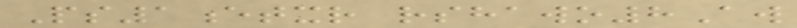Ps1etxr rshawo8Aw
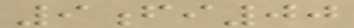9fi00
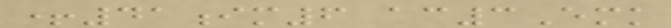+41im6 ac3Emk
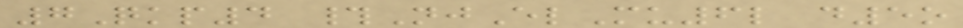7Qkp4 #NjElMu6l d5o
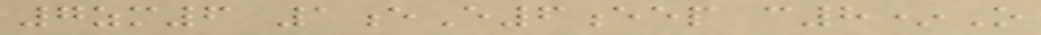7zm6 1eE6eep c8*O
